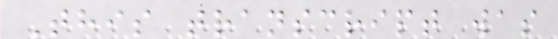This transcript was
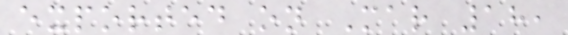exported on Mar 18,
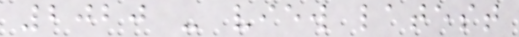2020 - view latest
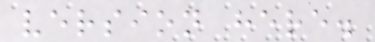version here.
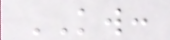KW:
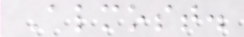Almost.
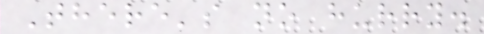There's no hurry.
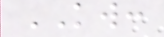KW:
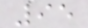95
